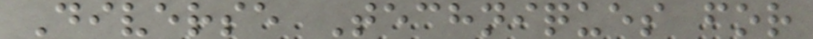Diverse Techniques for
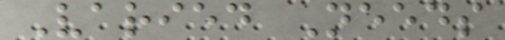Varied Needs
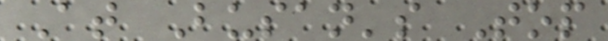At Busan's Top
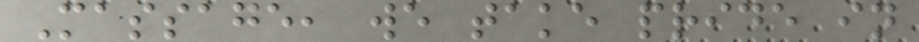Massage, we take pride in
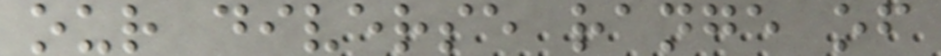our diverse range of
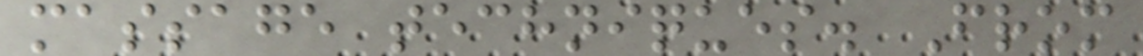massage techniques. From
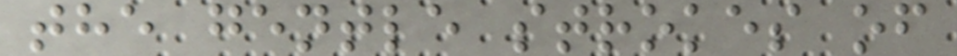the gentle strokes of
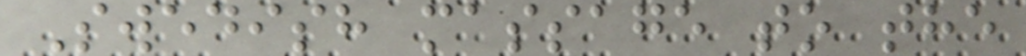Swedish massage to the
